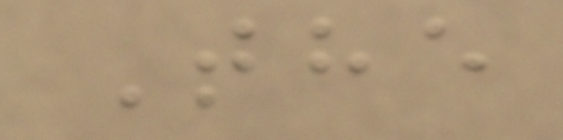The
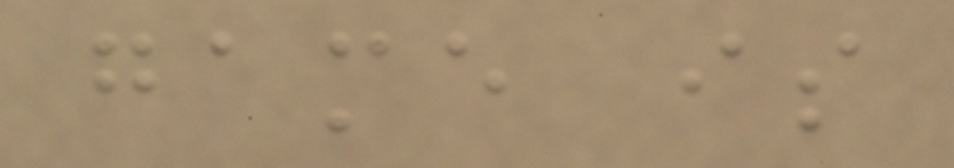game is
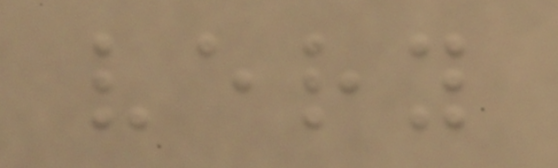very
